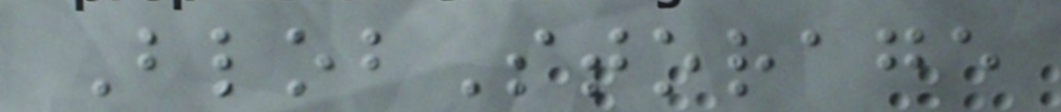BlobStorage
